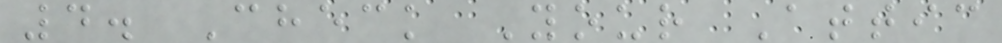4. Check Your Attic
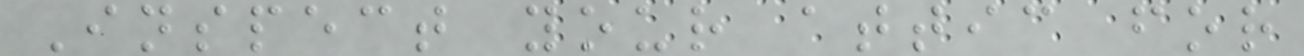Inspect your attic for
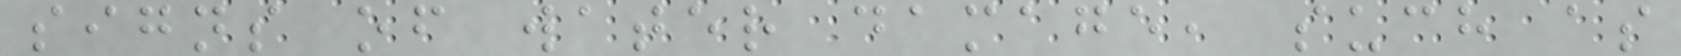signs of water damage, such as
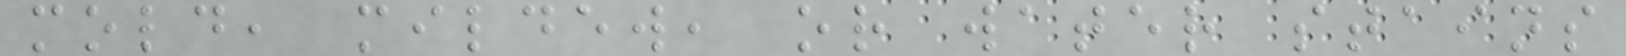mold, mildew, or water stains
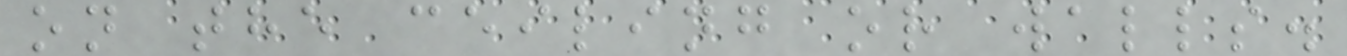on the ceiling or walls.
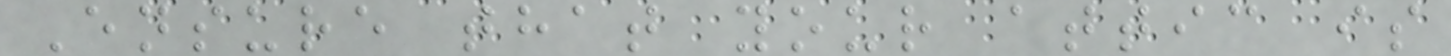Ensure that your attic is
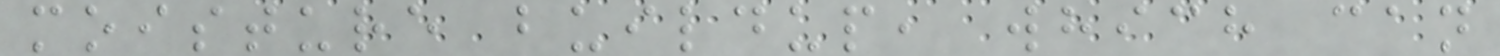moisture buildup, which can
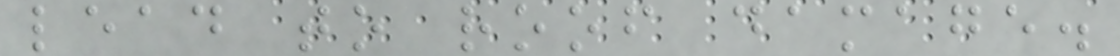lead to roof damage.
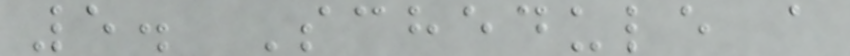5. Schedule a
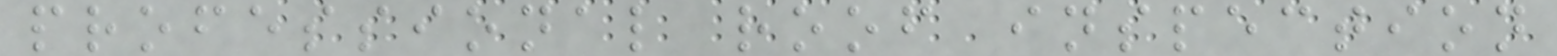professional roof inspection
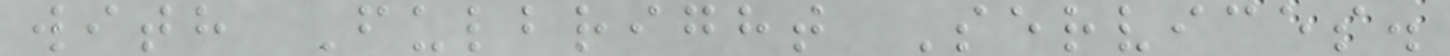with Fulbright Services.
